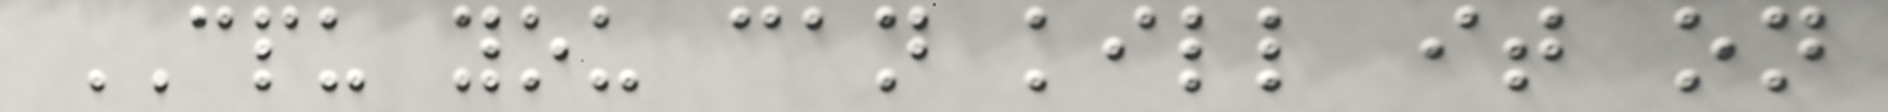CPU you can kill it on
